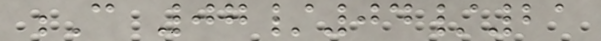C 07/04/21
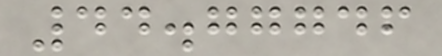44.77746
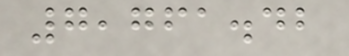7,761.42
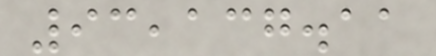93,137.11
